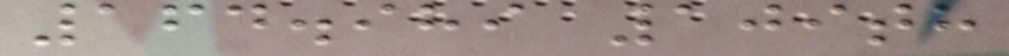164.989 109th
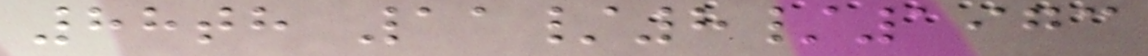88th 11/8/1973
